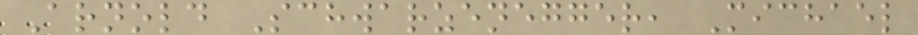Arnold Schwarzenegger, Michael
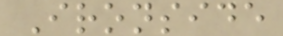Ironside
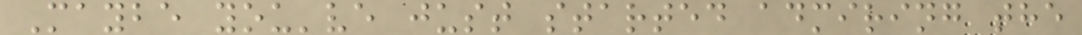Maybe you've just started admiring the
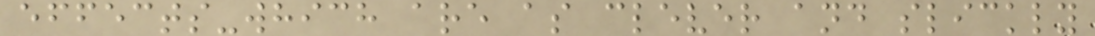effects-which are as clever and slickly
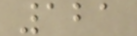121
